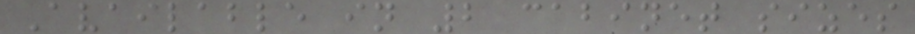Available in 2 cabinet sizes
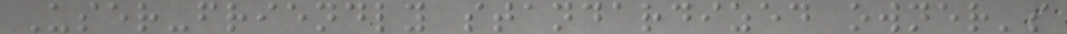User-friendly standardized owner's
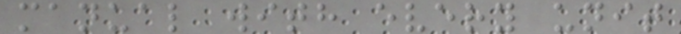manual with every unit
